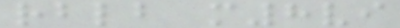rblb m8vi
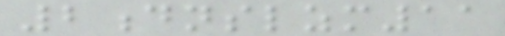2dnslzm11
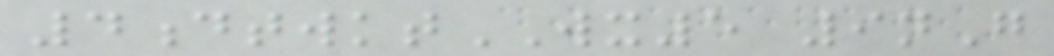4dtwktWX5 9nG
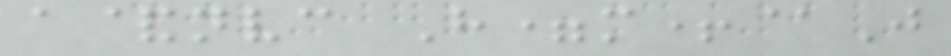a&nvc H=m+@J
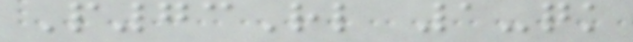P73Rl 1-qk
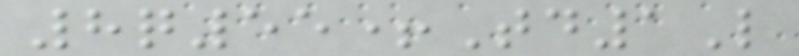8q55+Td1L
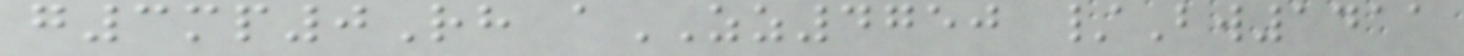g3mp0Rh aZZ4750 /Bw1411
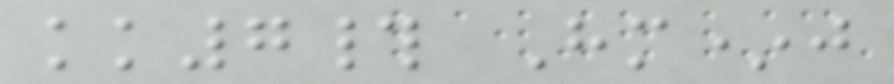kk7# Hm*j
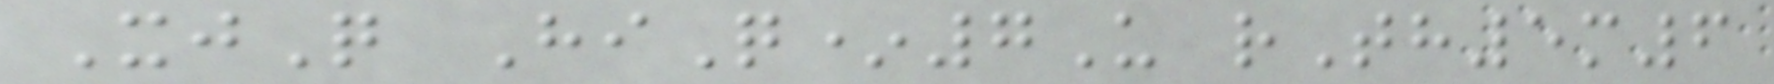XjQ HiQ*7U rTh5m6
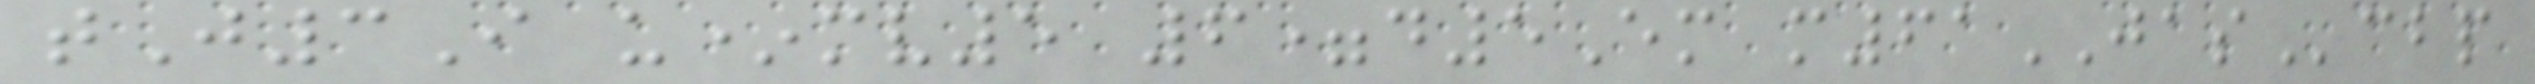tJ3I u*mv5 6=d5Em m61JAScbp
